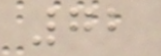72
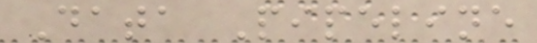Data Pipeline
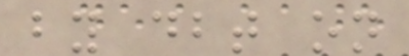by dbt on
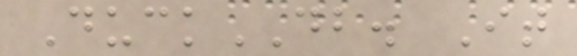DuckDB. It
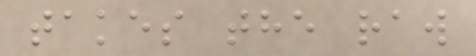takes the raw
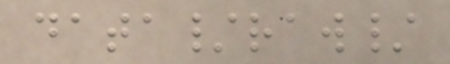data/raw/
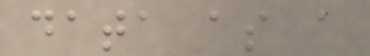data as a
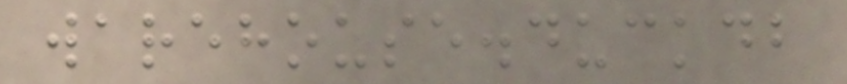warehouse.duckdb
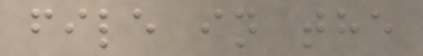file in the
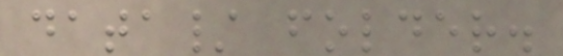data/ folder.
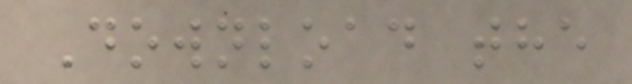Download the
